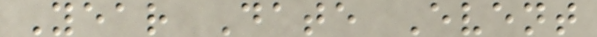Year Date Event
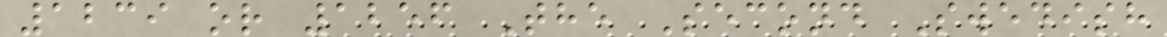1239 or 1256 The Second Swedish
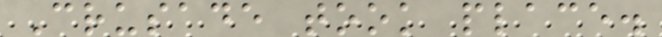Crusade took place.
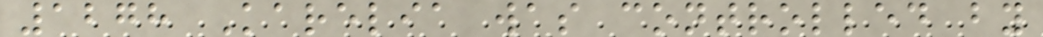1278 Karelia was controlled by
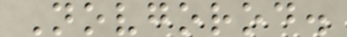Novgorod.
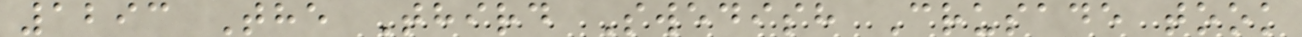1293 The Third Swedish Crusade took
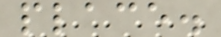place.
